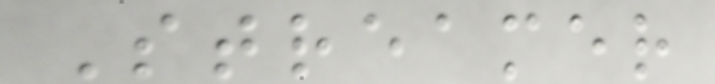Streamer
